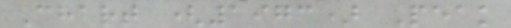Chart (1973) Peak
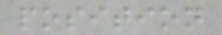position
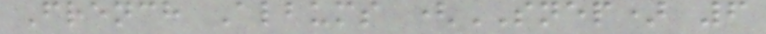French Albums (SNEP) 6
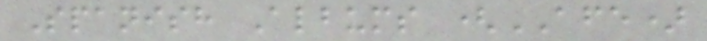Spanish Albums (AFE)
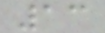13
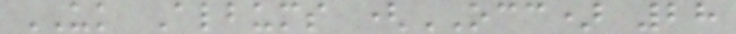UK Albums (OCC) 28
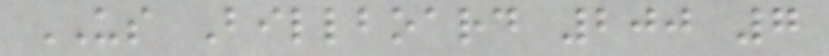US Billboard 200 7
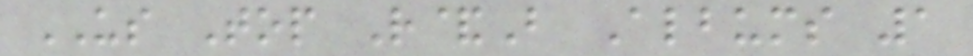US Top R&B Albums 1
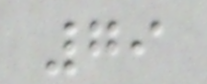79
